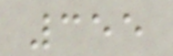355
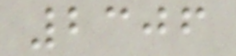2306
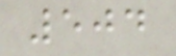504
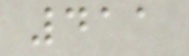411
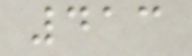413
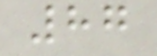87
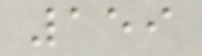159
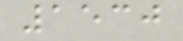1530
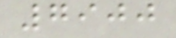7900
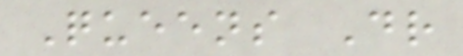Queens Dr
